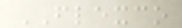FLEXCO
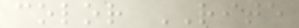color RITE
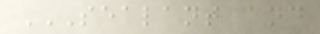SEALANT AND
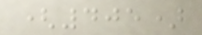(405)
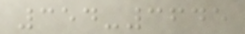354-3645
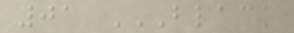01 BLACK
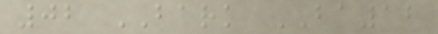02 BARK BA12
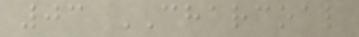03 CHARCOAL
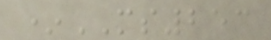*MS253
